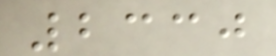2330
